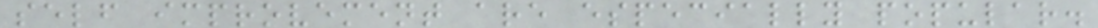self improvement are especially popular.
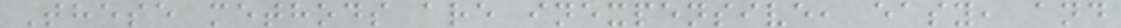These methods are inexpensive, easy, and
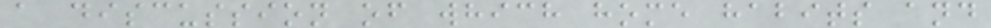a discussion of which home habits and
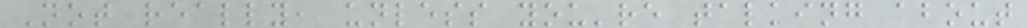Not really, unless you're talking about
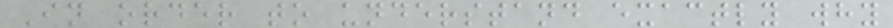In order to understand exactly why
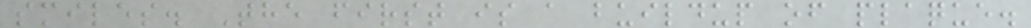smiles. The first is a buildup of plaque.
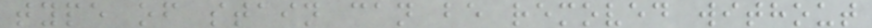type of stain can be removed without
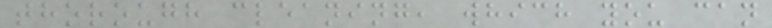thorough cleaning, which you can
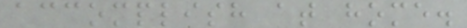accomplish at home.
